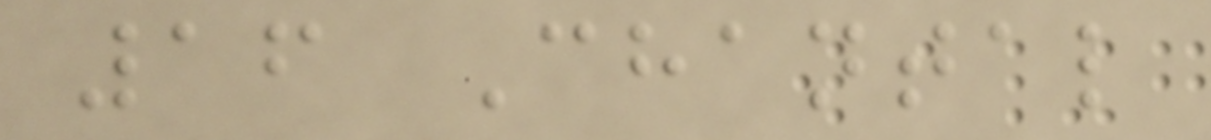16 Chantal
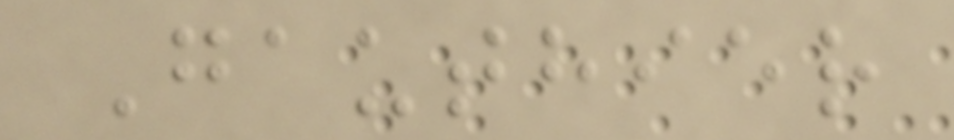Gauthier
